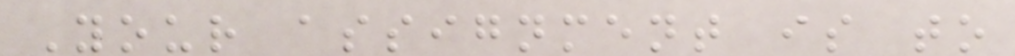Your assignment is to
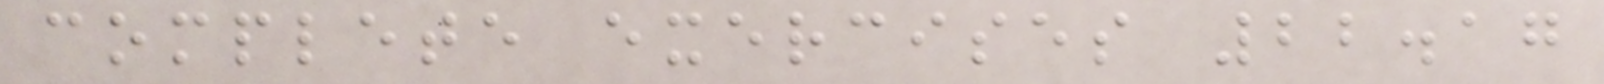complete exercises 22.17
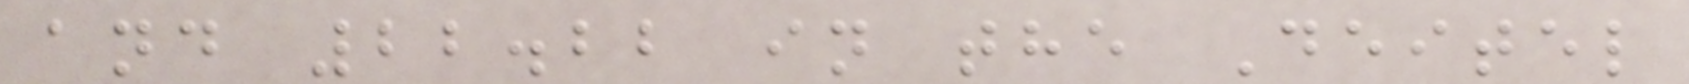and 22.22 in the Deitel
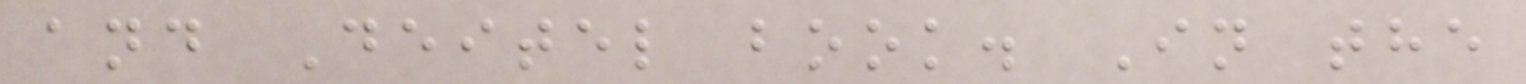and Deitel book. In the
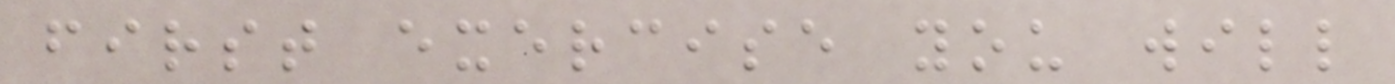first exercise you will
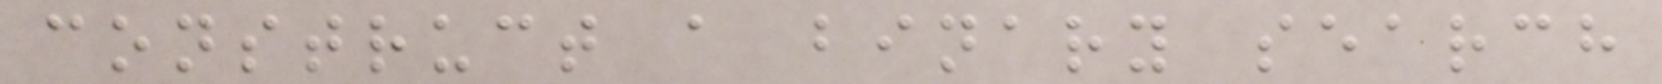construct a binary search
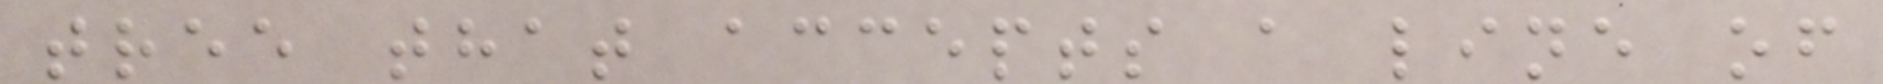tree that accepts a line of
